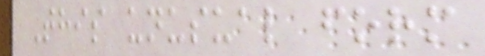This unusual form
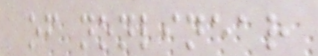of nonlinear
